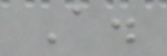A.
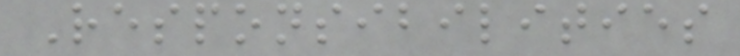Responsibilities
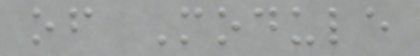of Module
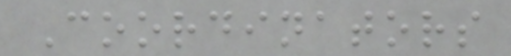Coordinators
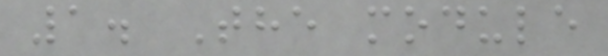1. The module
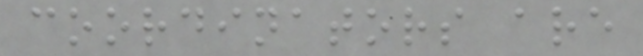coordinators are
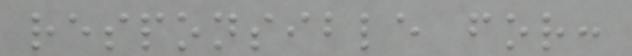responsible for:
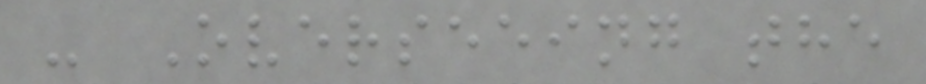- Overseeing the
